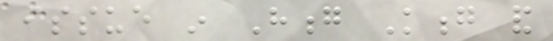issue in Hong Kong and
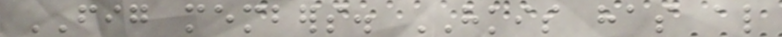FIG members. HKIS has also
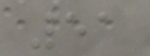51
